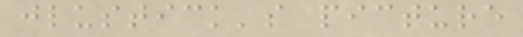jlustick's picture
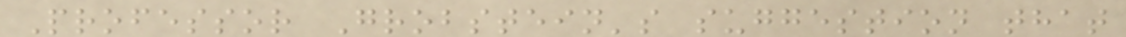Professor Grobstein's suggestion that
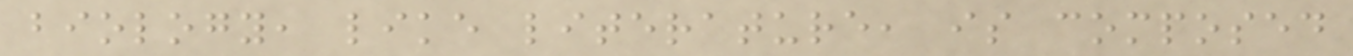biology, like literature, is composed
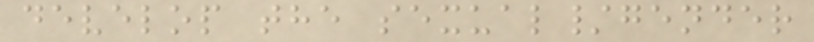develop the sexual/gender
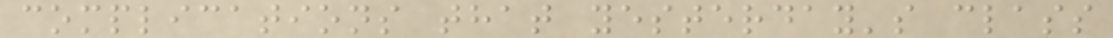complications that yesterday's class
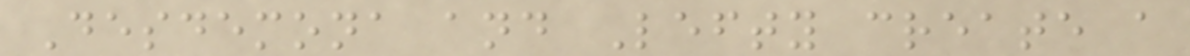Desdemona and Lefty create a
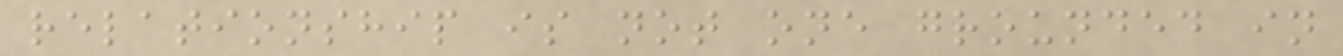relationship is not one grounded in
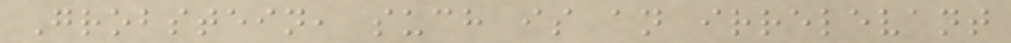Grobstein, such is an irrelevant
